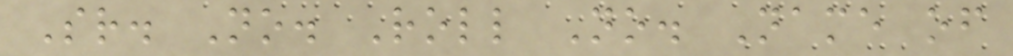Sr. No. Roll No. Name of
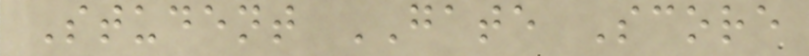Student GATE Score
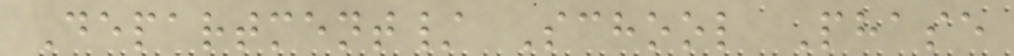Department/ School Phase
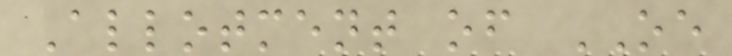Allotment of OE
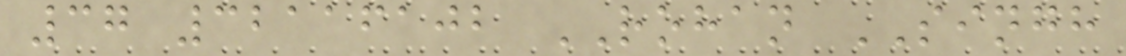37 32116102 ROHAN SINGH
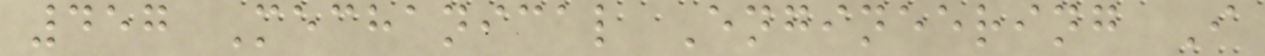457 Mechanical Engineering I
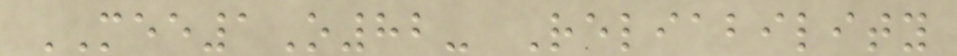MEE1O82- Reliability
